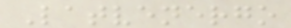Latvenergo
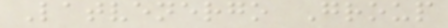Latvenergo Group
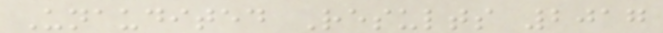Unaudited Results 2017
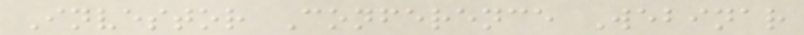Investor Conference Webinar
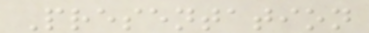Presentation
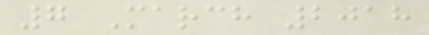7 March 2018
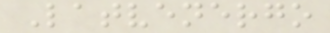Latvenergo
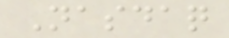Nasdaq
